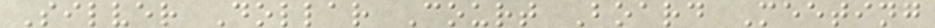Silver Dollar Court Board Meeting
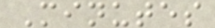Minutes
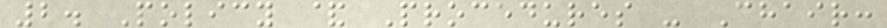2. Policy & Procedures - Chair:
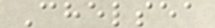Chelsea
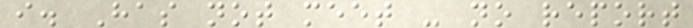i. Has not meet - no report
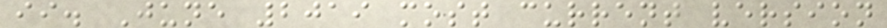ii. June 2019 most current version
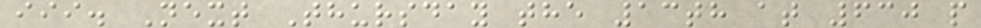iii. Next Thursday the 13th at 630 p
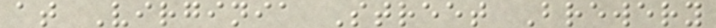at Virginia Street Brewery
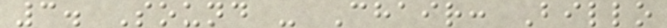3. Sound - Chair: Billo
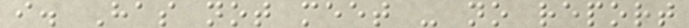i. Has not meet - no report
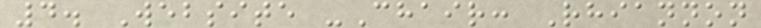4. Website -Chair: Rhiannon
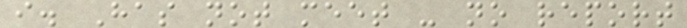i. Has not meet - no report
